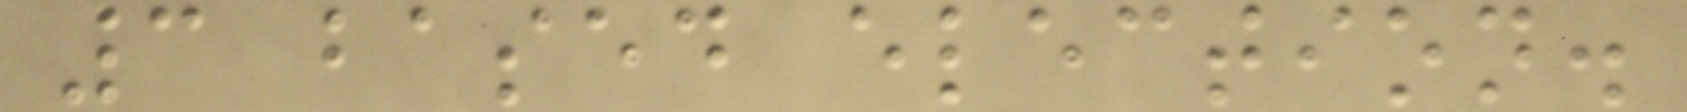3 based election.
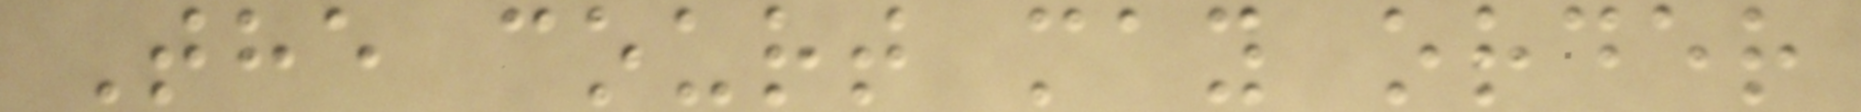The court may order
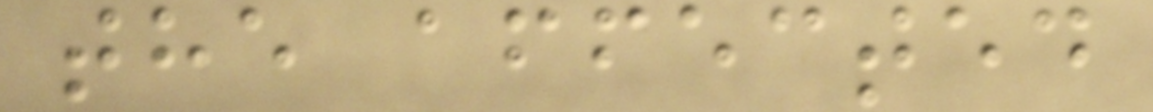the affected
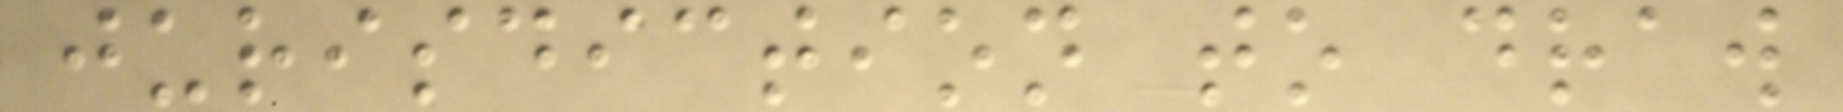jurisdiction to draw
